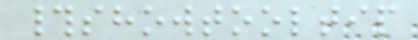#showtooltip
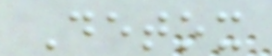Detox
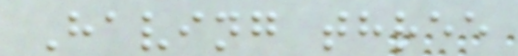Having three
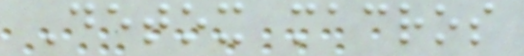Detox macros
